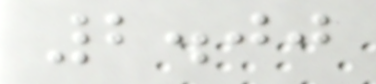2.00
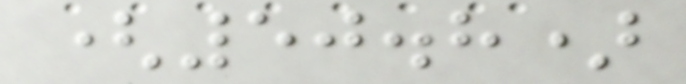(50.8)
